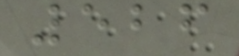526
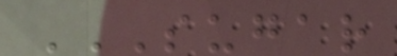SUGAR
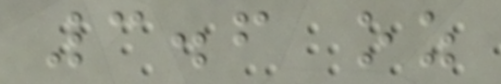3.6 oz
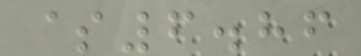$6.86
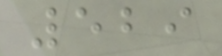529
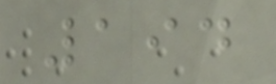194
